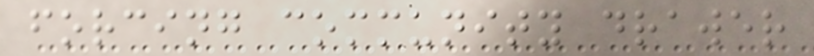forcing community drawer
